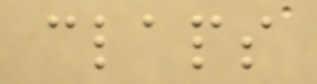claps
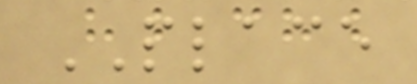PLACE
